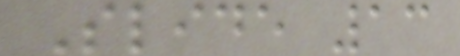Slide 13
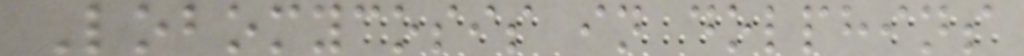Lobomycosis in dolphins
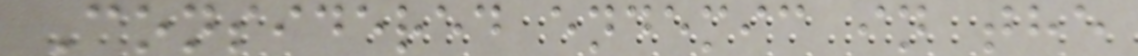Considered endemic in the
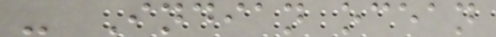- Indian ocean
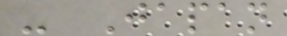- Japan
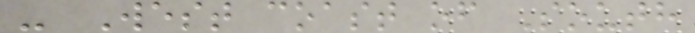- West coast of South
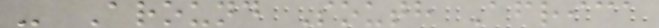- Around South Africa
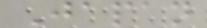Japan
